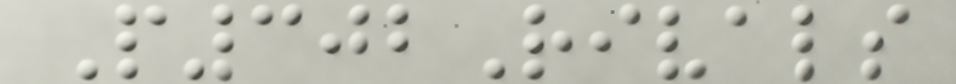P302Rivals
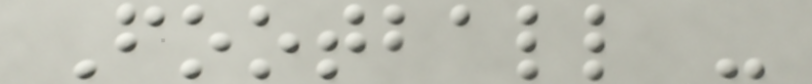Football -
